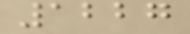1227
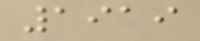1919
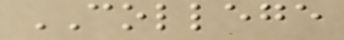COLLEGE
